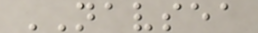NAVSEA
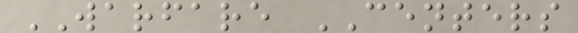WARFARE CENTERS
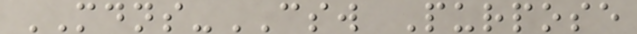MDNS-CSW Purpose
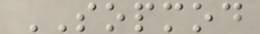SOPMOD
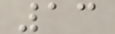13
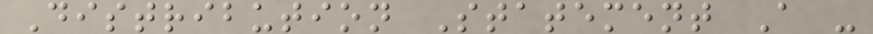Distribution Statement A -
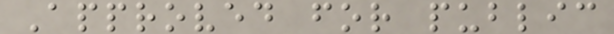Approved for public
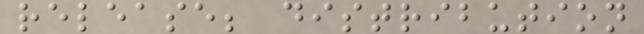release; distribution
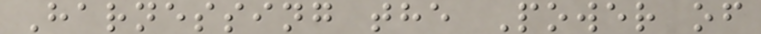Harnessing the Power of
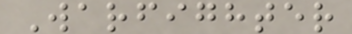Warfighter
